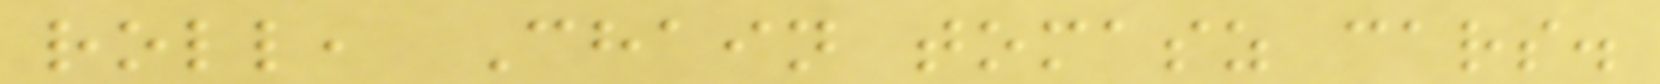roll, Chain tomasz cars.
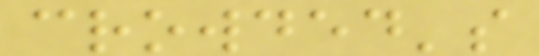crowded's
